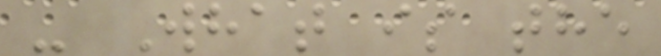- What is the
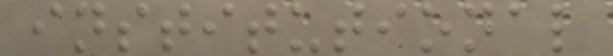institutional
